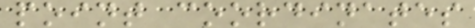point coordinates
